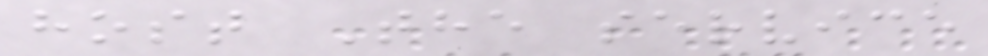host The service
